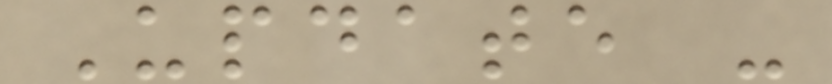Update -
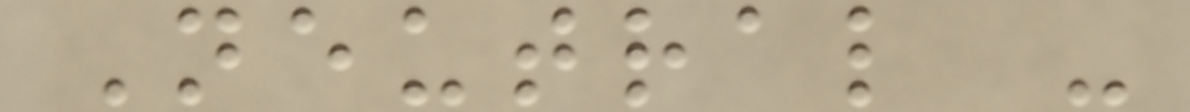Neutral -
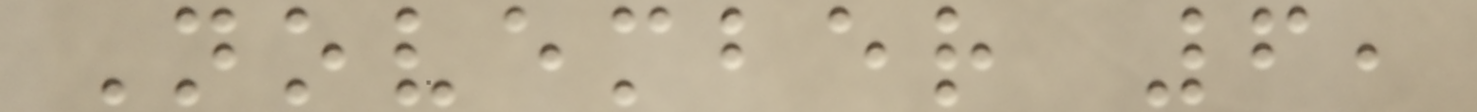November 6,
